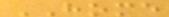HOME
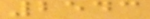2543
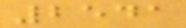2541
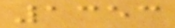1353
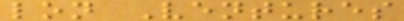lon Ventures
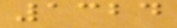1324
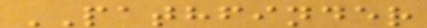PATHFINDER
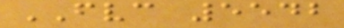FVC 5542
